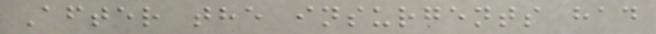After the insurgents had
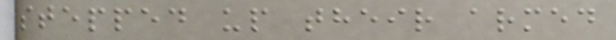stepped up their armed
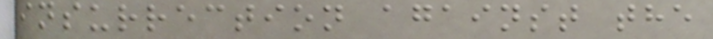insurrection against the
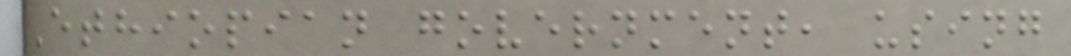Ethiopian government, using
